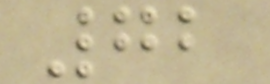72
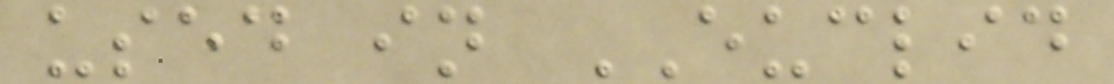used in EUCLID
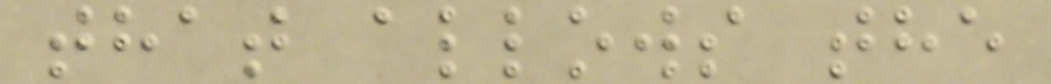that allows the
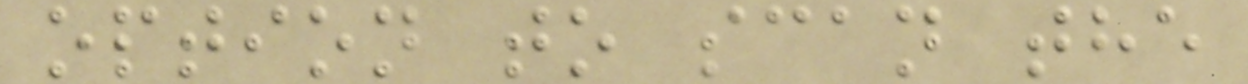option to scan the
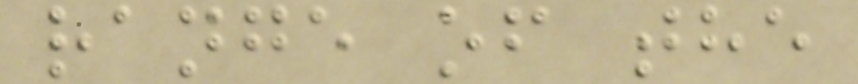range of the
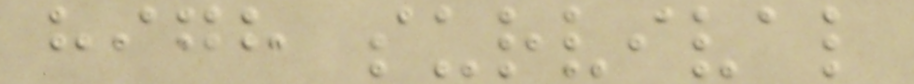high survival
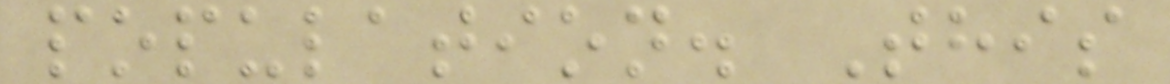population. This
